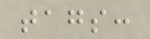tags:
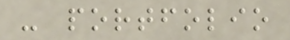- portfolio
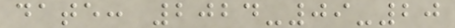date: 2024-09-20
